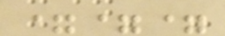===
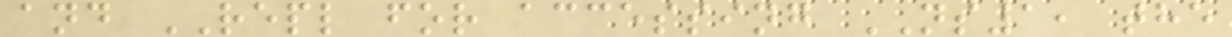and REPL for accessing NS1, the
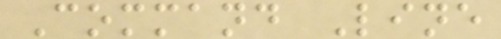Command Line
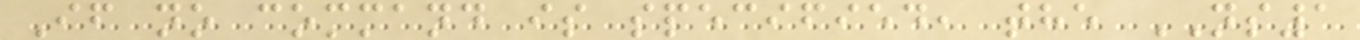If no command is specified, the NS1
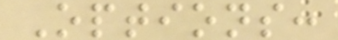Options:
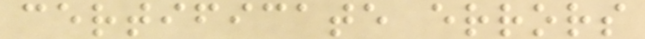certificate errors
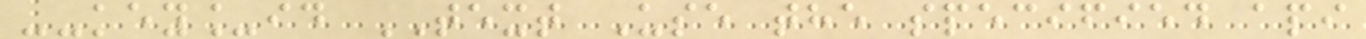--key_id TEXT Use the specified api
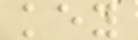key
